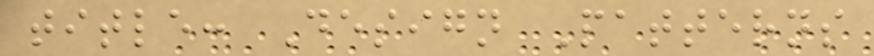title: Design Patterns
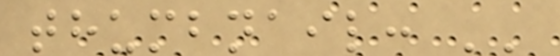thumbnail: ''
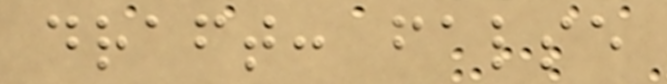draft: false
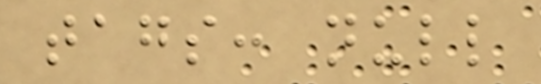tags: null
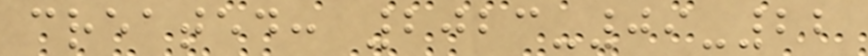created: 2023-09-22
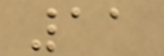11
